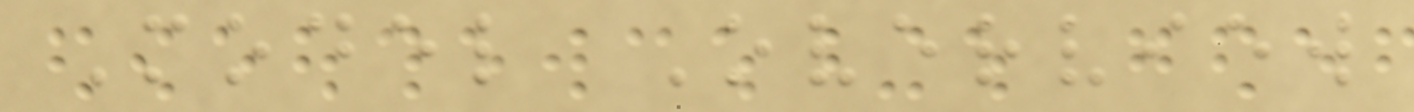Model Overview
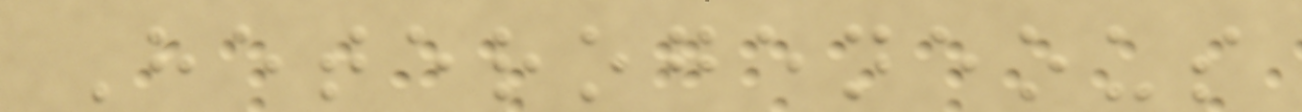Heterogeneous
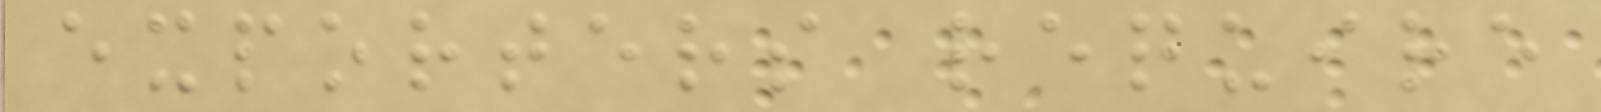exporters require
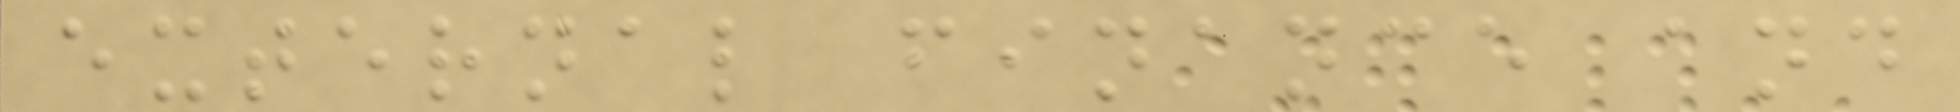external finance and
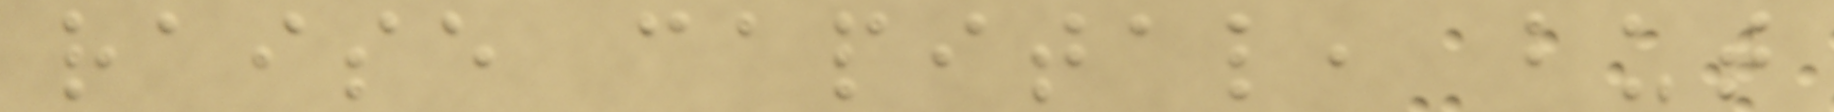raise capital, but
